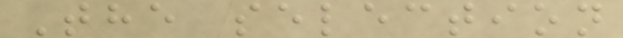The selection
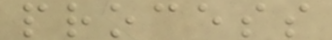process
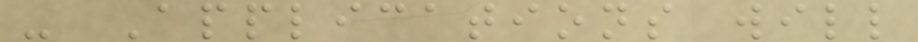- Applications will
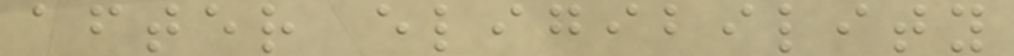after eligibility
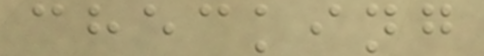checking
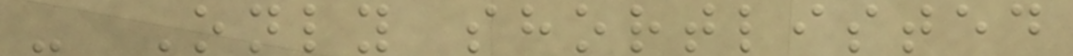- Only shortlisted
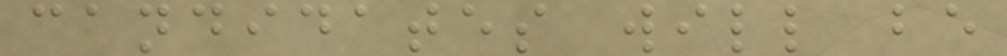candidates will be
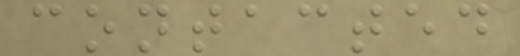contacted
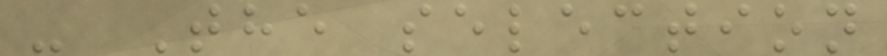- The selection
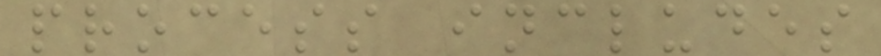process includes
